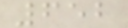652
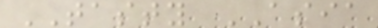TASTY ASIA
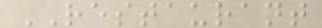RESTAURANT
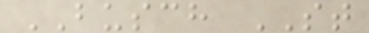BUSCH ST
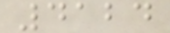4124
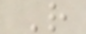R
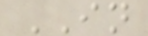IN
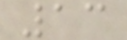13
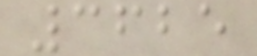3625
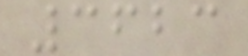3623
